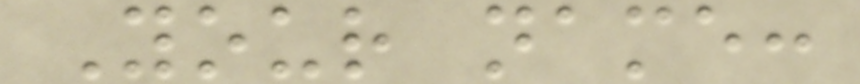Your name:
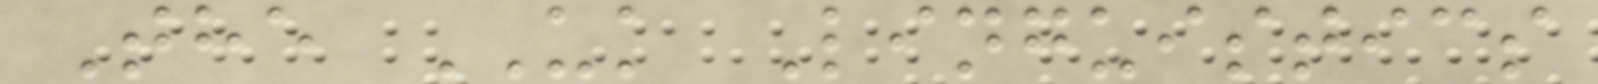The UK Linguistics
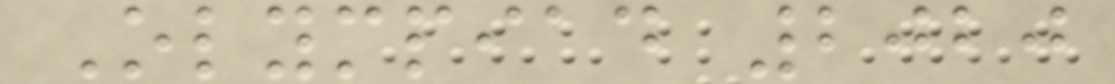Olympiad 2020
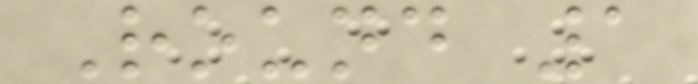Round 1
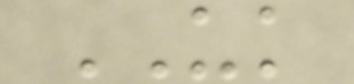UK
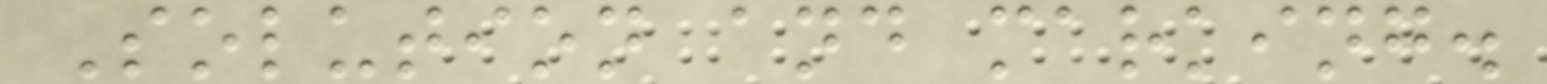Solution and marking.
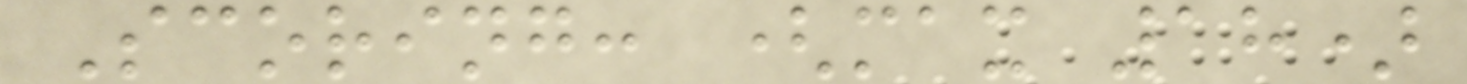Scoring: (max 18)
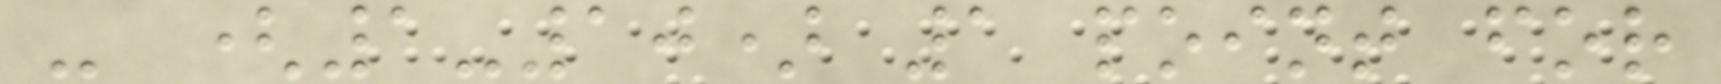- (1-10) 1 point for
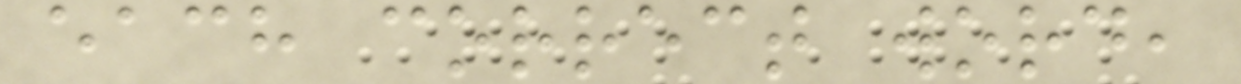each correct word,
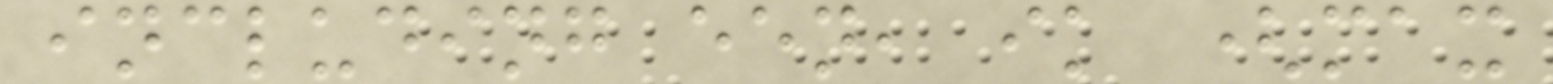including een, ik (max
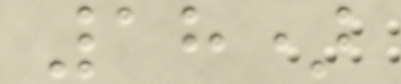18)
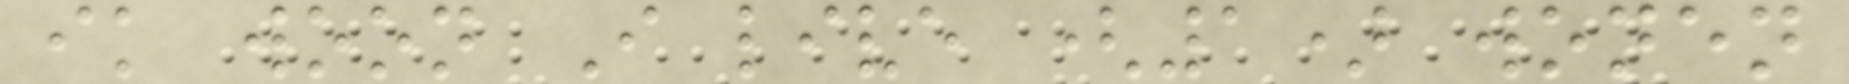ik woon I live (1) wonen
